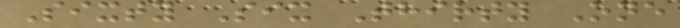Sixty Six Thirty One
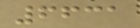6631
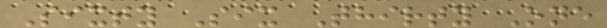Sixty Six Thirty One
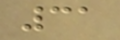31
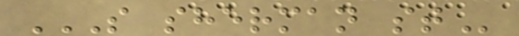S SHERMAN ST
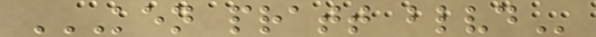KEN PRATT BLVD
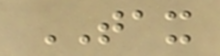TAX
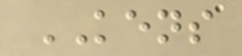KENS
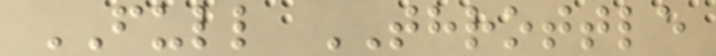FULL THROTTLE
